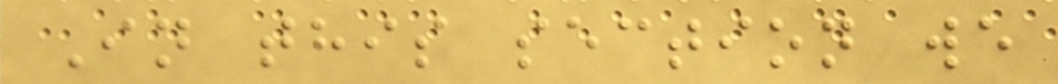In this section we
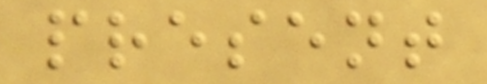present
